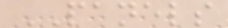PANELS
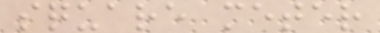square meter
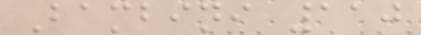Bambini 110
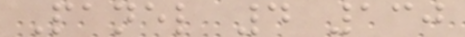Panel 4 130
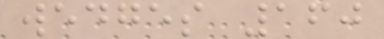wedges 160
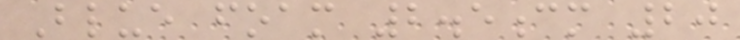Blue foam 2.5cm 20
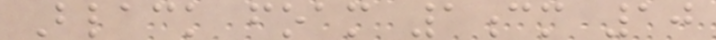Black foam 1cm 10
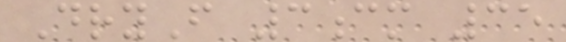DryF 3cm 35
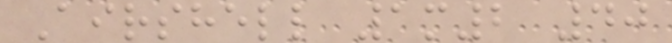Airshell 1m2 40
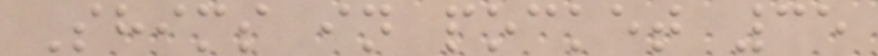Shims in pocket 35
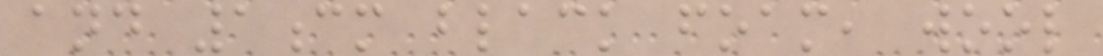and 1cm black foam, wool
